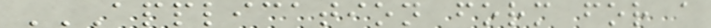APPLICATION FORM FOR A
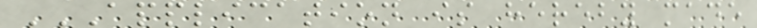APPLICATION IS HEREBY MADE
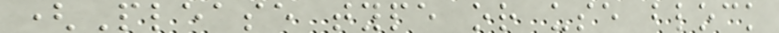(Please type or use block
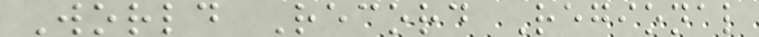World Record Regional
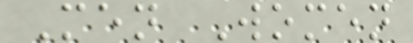Men Women
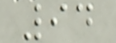94
